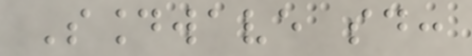Soundwave said:
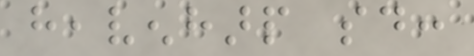heavenharp said:
